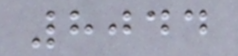8044
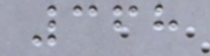368
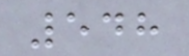548
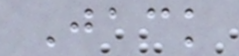Jack
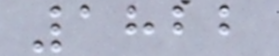1822
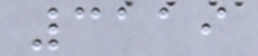3119
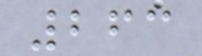263
